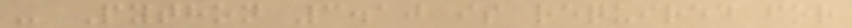- Python 3.10 is required for
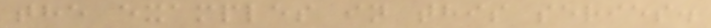the examples in this series.
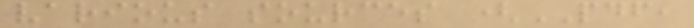various sources (PDF,
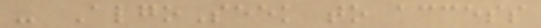- AlgoSeek to access
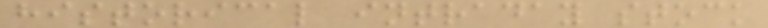historical intraday stock
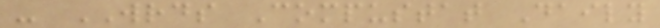- WRDS Compustat Daily
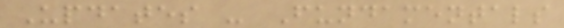Updates - Fundamentals
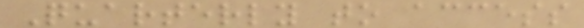Quarterly to access
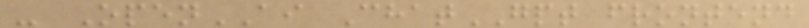- OpenAI ChatGPT frontend
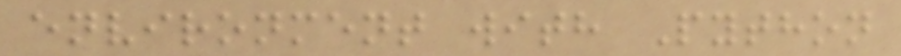environment with Python
